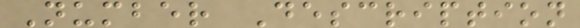Number Description
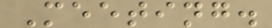Meeting.
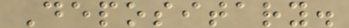Depositary.
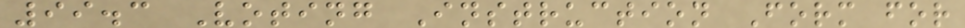99.3 Voting Instruction Form for
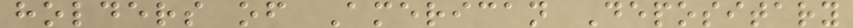holders of American Depositary
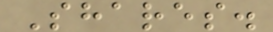Shares.
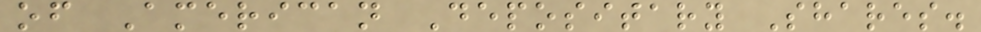of American Depositary Shares.
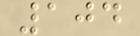104
